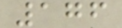176
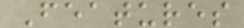Features
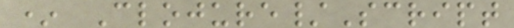* Clojure/Script
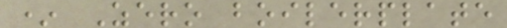* Zero boilerplate
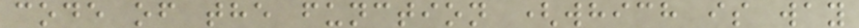code of the function (which is way
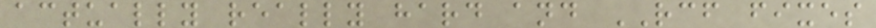actually really hard and RCF fixes
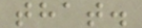that.
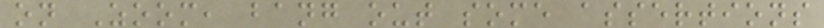on Zoom, bang out some assertions
